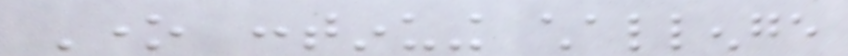One continuing challenge
